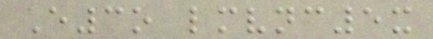E3o lmvnc5x
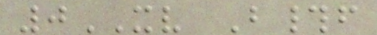0XV B#f
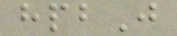hpbJ
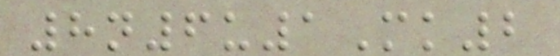8n6u1Mk2
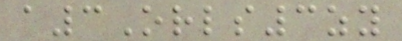a3Orls3zy
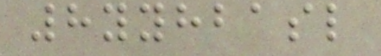8yyhbasl
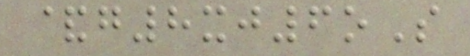&g8xj6oS
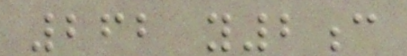262 y2c
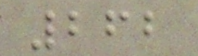262
